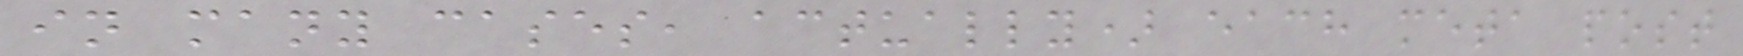in many cases, actually) each meta post
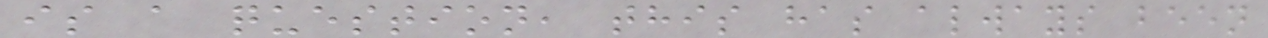is a question, this has always been
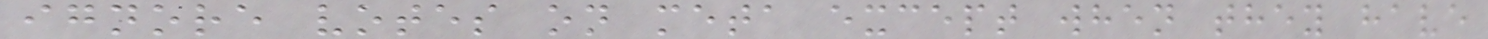ignore votes on meta except when they have
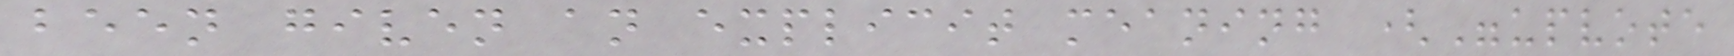been given an explicit meaning ("upvote
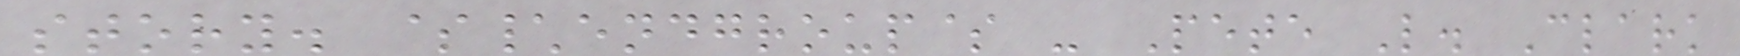story. $\endgroup$ - Pete L. Clark
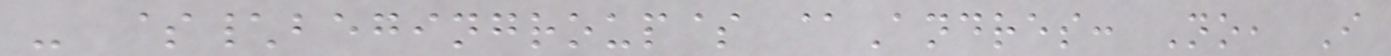- $\begingroup$ @Andres: No, I
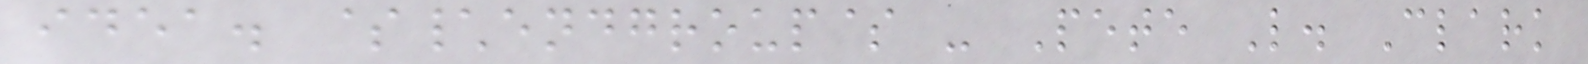idea. $\endgroup$ - Pete L. Clark
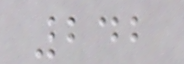242
